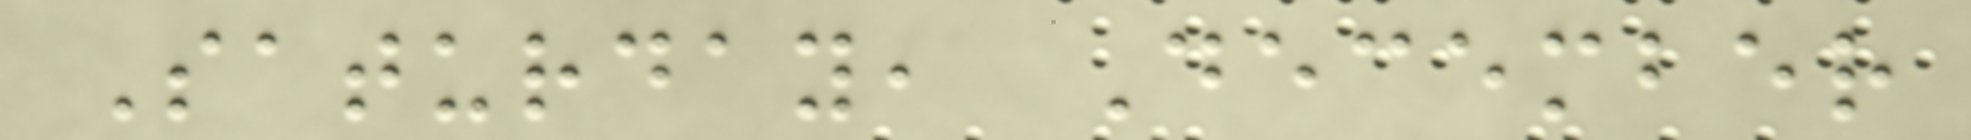Saturday, December
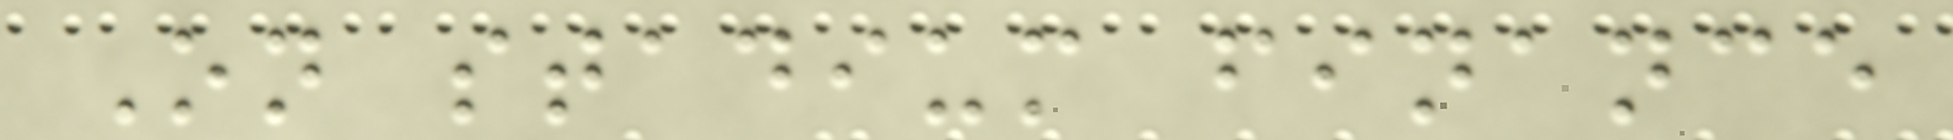On stadium finance
